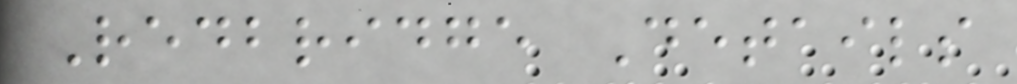Redbridge Details
